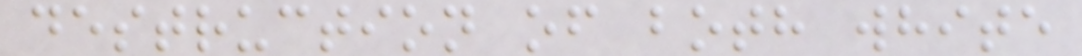destruction of both white
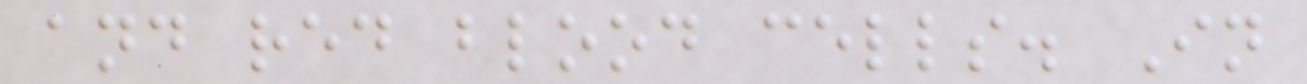and red blood cells. In
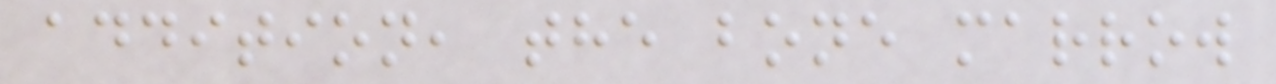addition, the bone marrow
